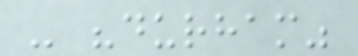- "durham"
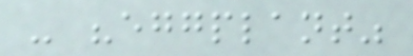- "eggplant"
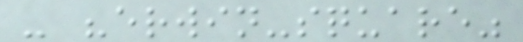- "erwin-square"
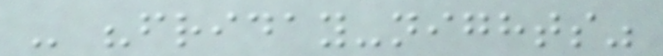- "friday-nights"
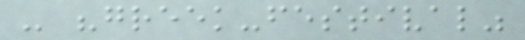- "greek-festival"
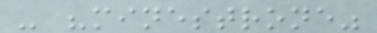- "minestrone"
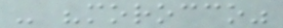- "morocco"
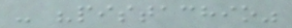- "pistachio"
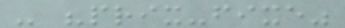- "prix-fixe"
